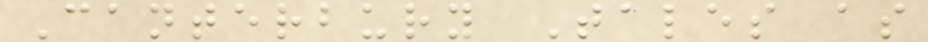Canterbury Tales as
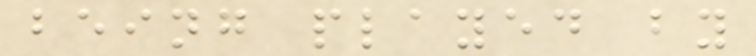being played by
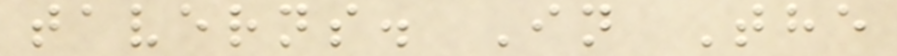taverns. In The
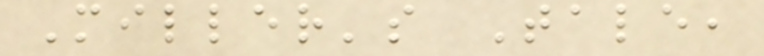Miller's Tale,
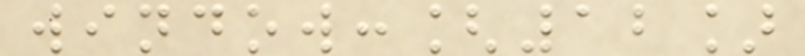window:[12]
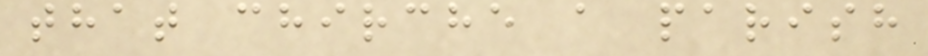that chirche a parish
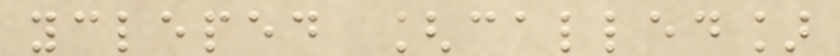ycleped [called]
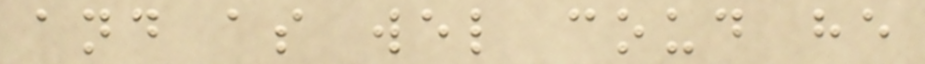and as wel coud he
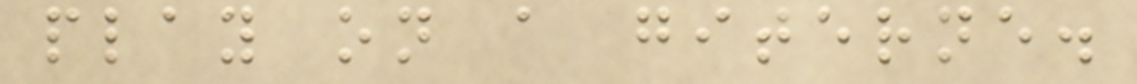play on a giterne.
